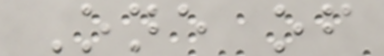One of
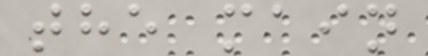the main
